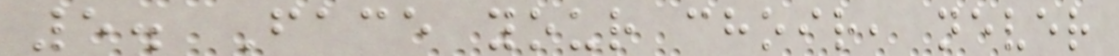5. Face your choir, never
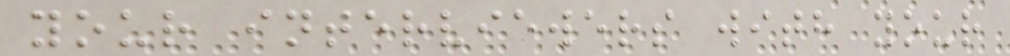your interviewers with your
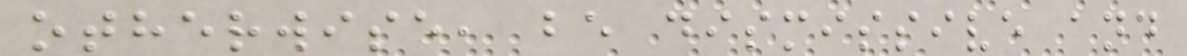otherwise, be dismissive and
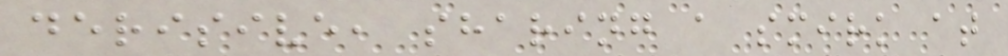derisive, sharing a smirk at
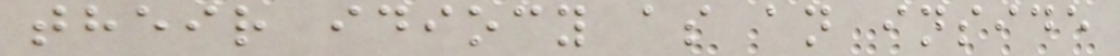their idiocy as an inside
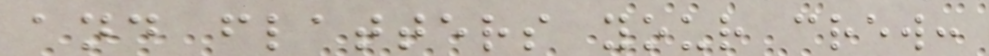and flatters your crew:
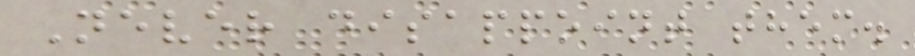Never disappoint them.
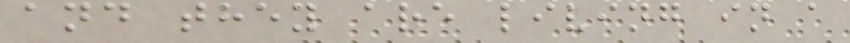and they are living in a
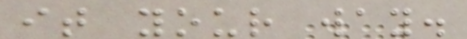it your way.
